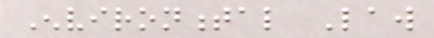Environmental Law
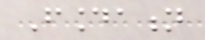Foundation
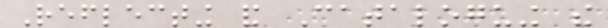Reflecting and Cataloguing the
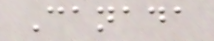Canada
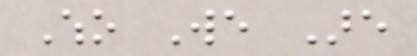Who We Are
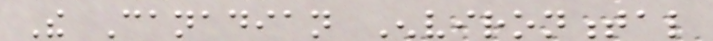The Canadian Environmental
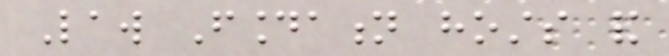Law Foundation hosts and
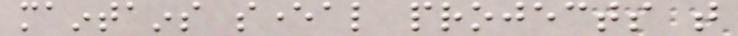maintains several projects that
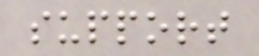support
